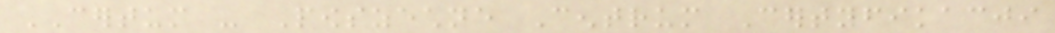CERTUM - Powszechne Centrum Certyfikacji
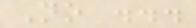No ...
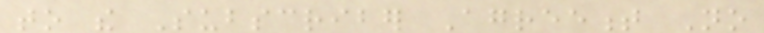to the Subscriber Agreement No
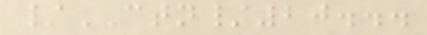/CTN/20...
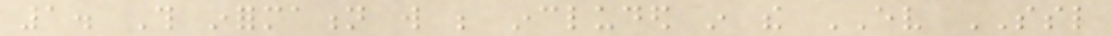1. This information will be included in the EV SSL
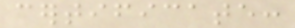certificate:
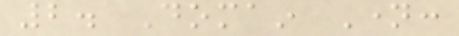2. Domain Name:
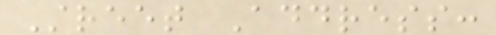Street Address:
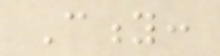City:
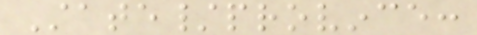State/province:
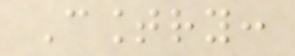Country:
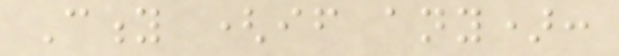City (if any):
